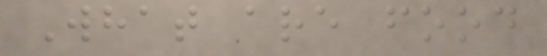What are food
